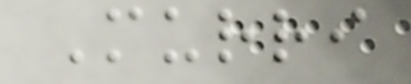Murri
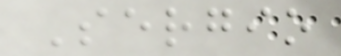Sergio
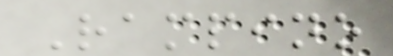Rampino
